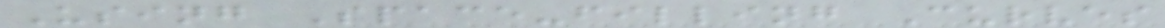Using Space-filling Curves
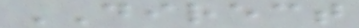DIRECT
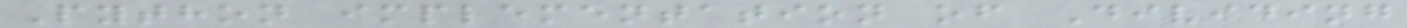Python implementation of Dividing
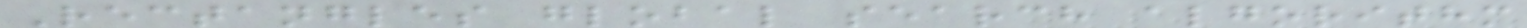Rectangles global search algorithm
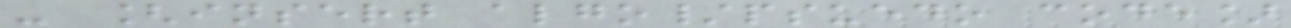- [insert algo/psuedo code]
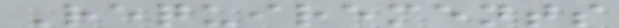Requirements
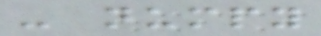- numpy
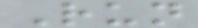Run
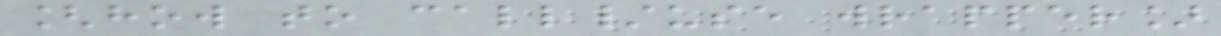[how to call/use wrapper]
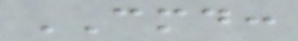CMD:
